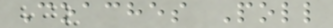Coaches Poll
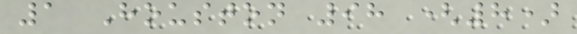1 Houston 98 (8)
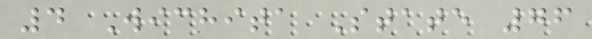4 Wichita State 76
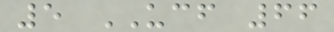5 UCF 66
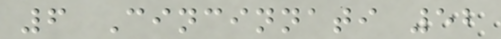6 Cincinnati 52
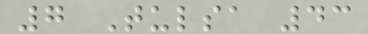7 Tulsa 43
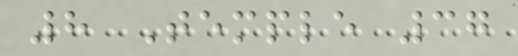8 Temple 37
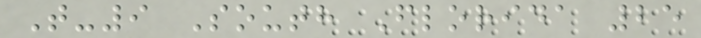T-9 South Florida 25
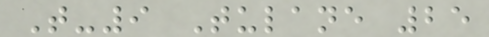T-9 Tulane 25
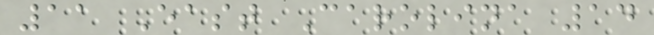11 East Carolina 14
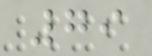79
